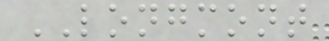LONGMONT
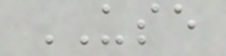USE
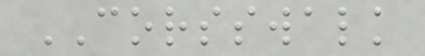CORSSWALK
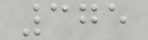375
